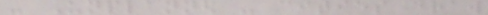- Unplanned - cities draw
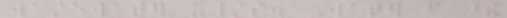wastewater u/s. Water from these
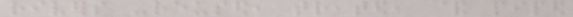rivers -reused, treated, & piped
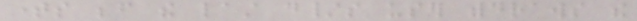times before the last d/s user withdraws the
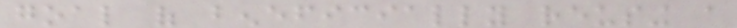goal of beneficially reusing a
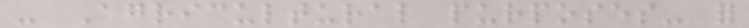- Agricultural purposes- for
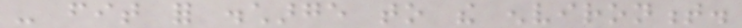- fit for discharge to the environment.
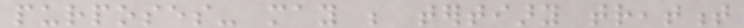purposes- may be tertiary treatment
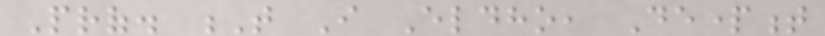Prof. T I Eldho, Department
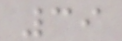39
